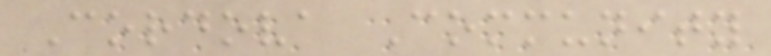Cordova Community
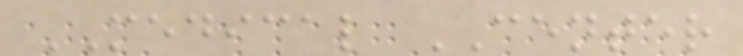MEDICAL CENTER
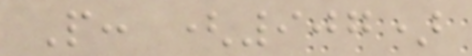P: (907)
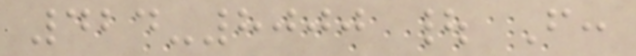424-8000 | F:
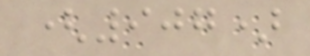(907)
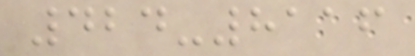424-8116
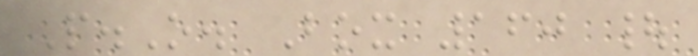P.O. Box 160 |
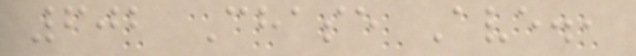602 Chase Ave.,
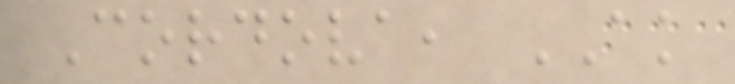Cordova, AK
